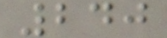240
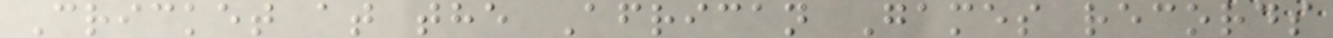Cricket at the African Games records
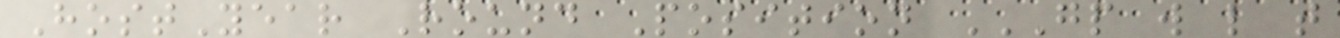HostYear Round Position GP W L T
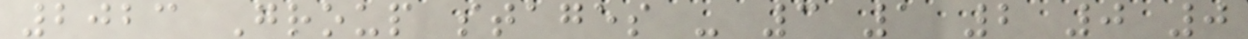2023 Group stages - 3 1 2 0 0
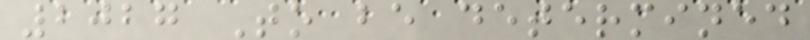2027 To be determined
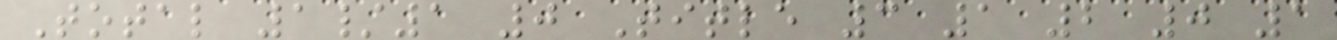Total 1/1 0 Title 3 1 2 0 1
